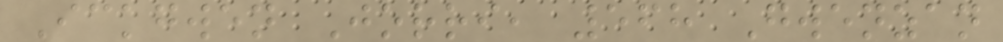Ickgwen Jorri, 568 Gwenzan
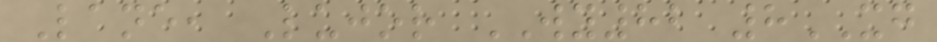Lane, Lujor WY82 8XG
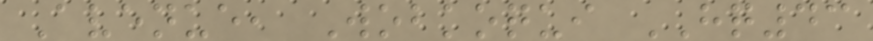Avenue, Wobkoqui HQ43
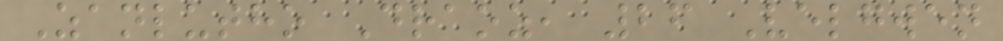Zanlutho Draoz, 26 Velgwen
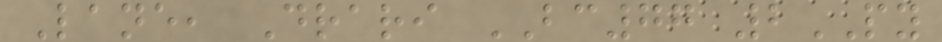Lane, Drari BC77 2PY
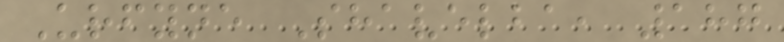Urfyne Shavelba, 187
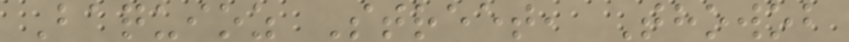Baquioz Street, Thowob
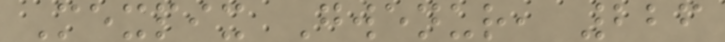Mexpix Gwenur, 226
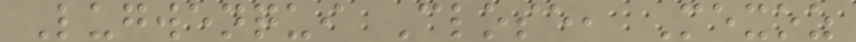Lugwenqui Close, Mexoz
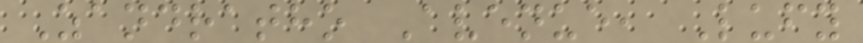Zandratho Avenue, Lufy
